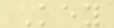Key
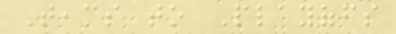Teams to Playoffs
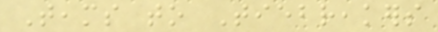Teams to Tiebreakers
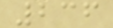236
